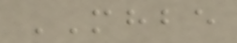MHBE
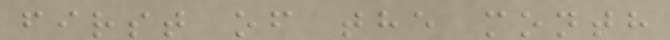first of the month
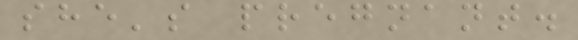she's pregnant.
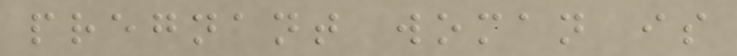pregnant woman is
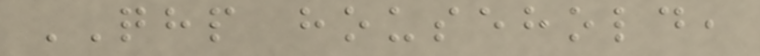QHP household,
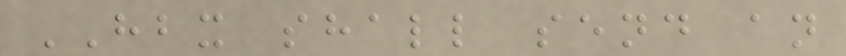HBX shall send an
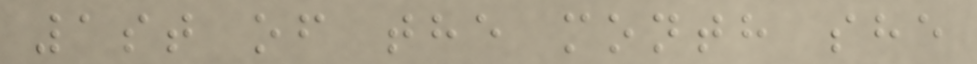1st of the month she
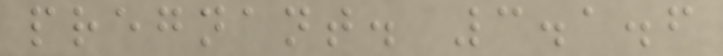pregnant. 3.1.6
